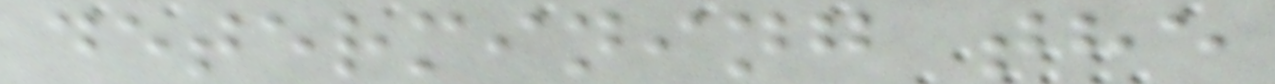determining the
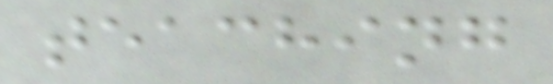teaching
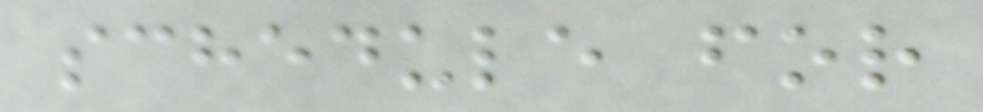schedule for
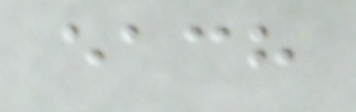each
